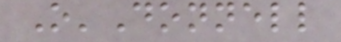O'Donnell
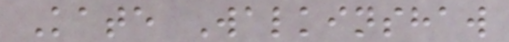Kate Walkinshaw
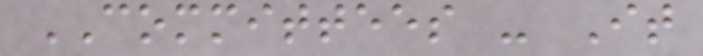COMMITTEES - It
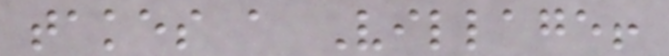takes a Village!
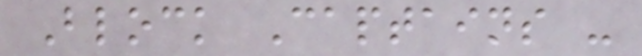Block Captains -
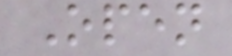Open
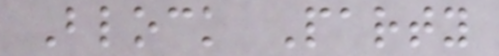Block Party
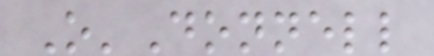O'Donnell
